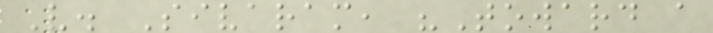V. Sivaram, "Toward a
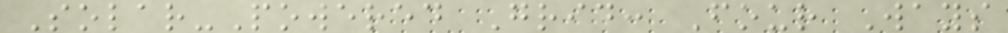Solar-Powered Grid: Four Ways
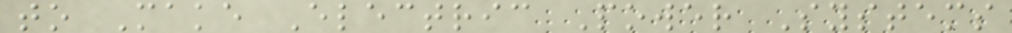to Make Electric Power Systems
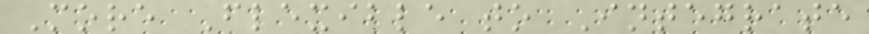More Flexible to Integrate
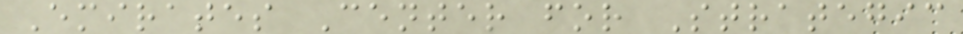Emirates Center for Strategic
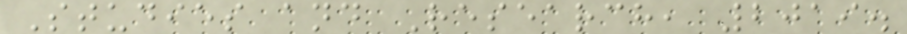Studies and Research, 2019.
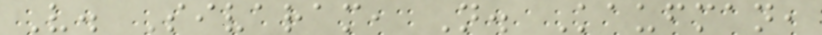V. Sivaram, N. Kaufman,
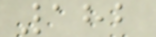182
